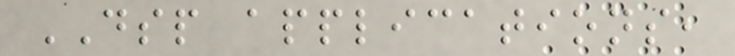DSP applications,
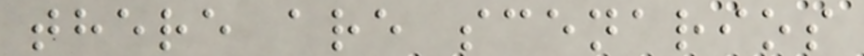there are scenarios
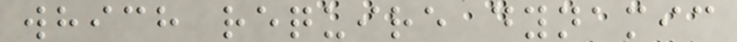which require dynamic
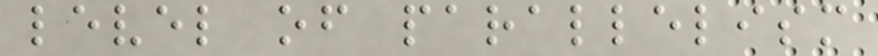level of parallelism
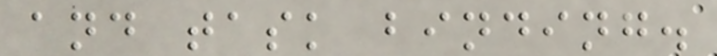and task binding.
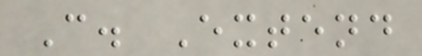C. Extend
